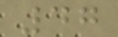47
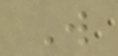W
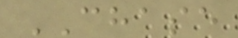CHASE
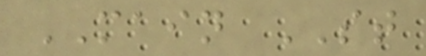MAIN ST
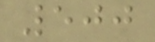500
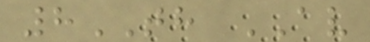8TH AV
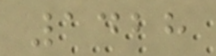1428
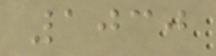1030
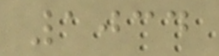1034
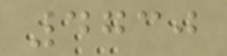4730
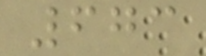673
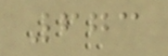673
